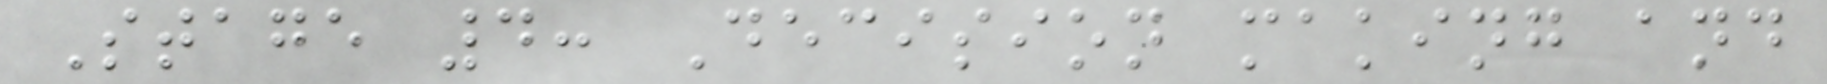Stage 4: Decision making and
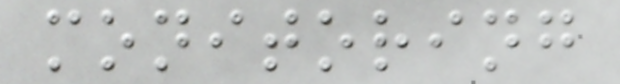monitoring
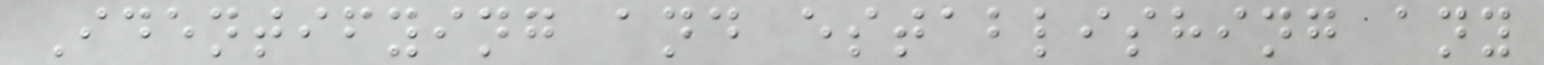Identifying and establishing any
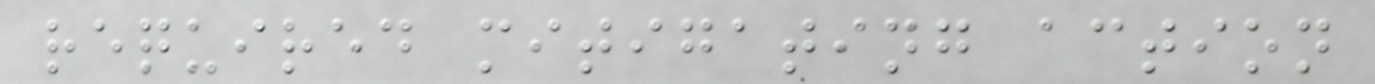required mitigating action
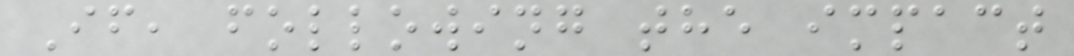If, following the impact
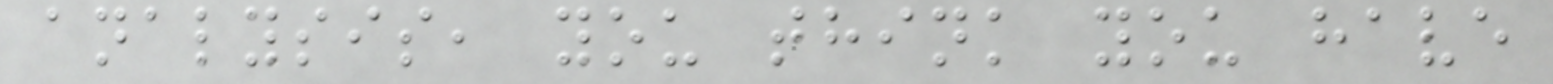analysis, you think you have
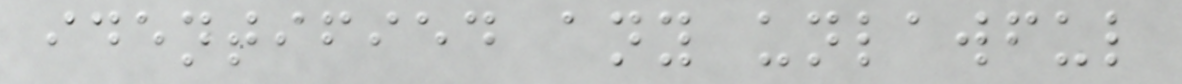identified any unlawful
